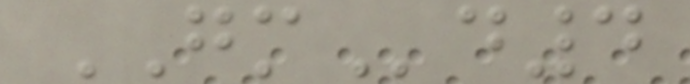GMd4
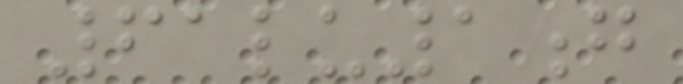61lu1g
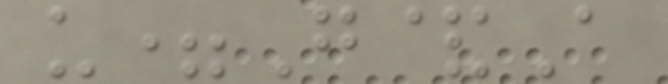u=G&A
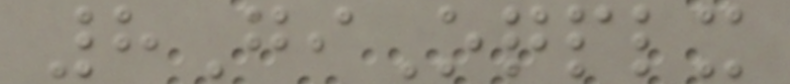8GiOqplx
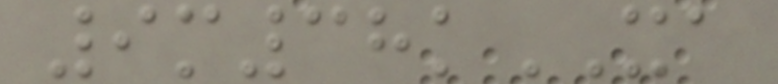9m38kXA
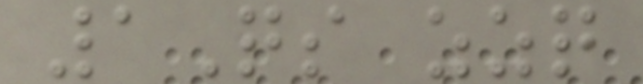1Qs zzq
